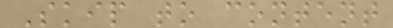Skip to content
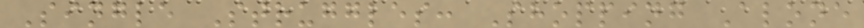Single Struggles: Shopping Alone
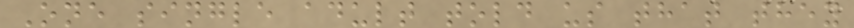One single adult told us that they
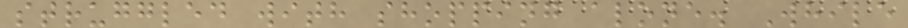struggled with shopping alone. While
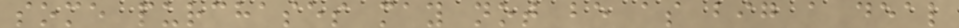some purchases may not be as big a deal
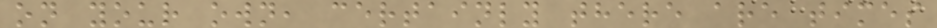on your own, certainly there are times
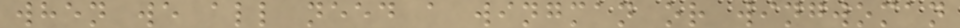when we all need a wingman or wingwoman
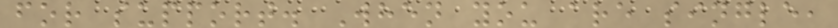for support. When you are single,
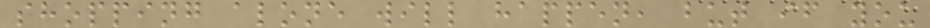shopping alone will happen, but if you
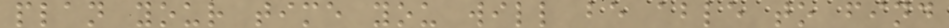plan your time you will be able to find
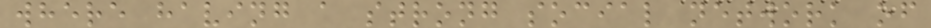where having a strong social network of
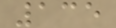135
